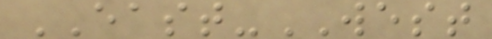EAST-WEST
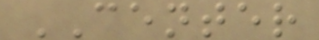CENTER
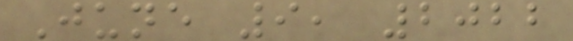June 9, 2022
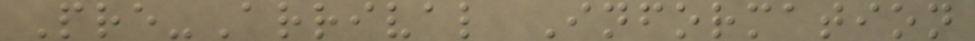Pre-Arrival Information
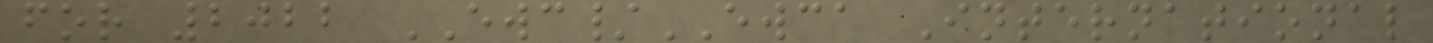for 2022 EWC/EWCA International
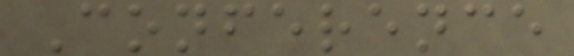Conference
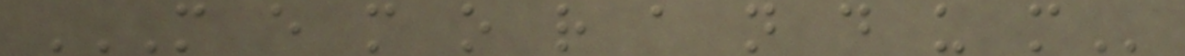M E M O R A N D U M
